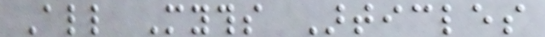All Myths Articles
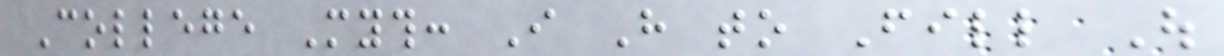College Myth: I Have to Fill Out
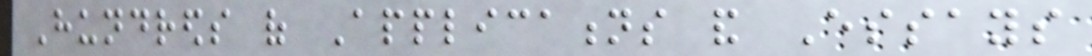Hundreds of Applications and Essays
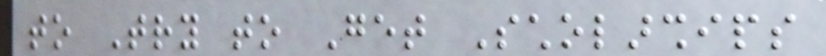to Try to Get Scholarships
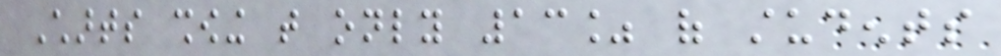Charts showing that only 13% of students
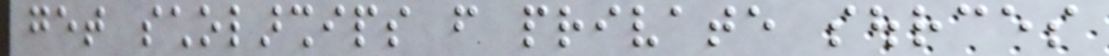get scholarships from private sources
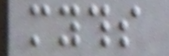myths
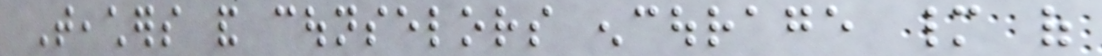Teachers and counselors encourage many of
